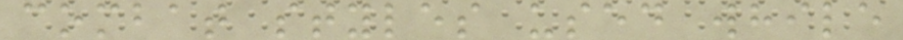combat styles used while
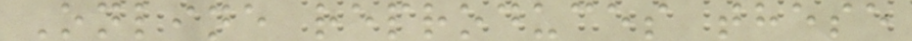Online reproduces these
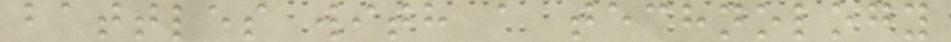battles with a technology
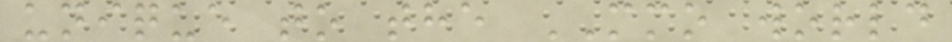unique to the MMO world
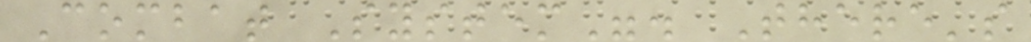Combat System". There's
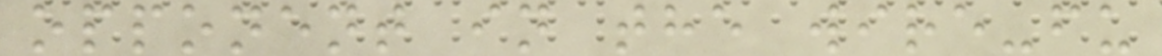opponent in the wire-fu
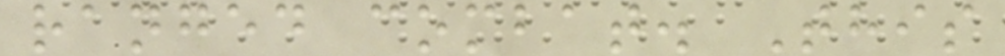ranged combat. This
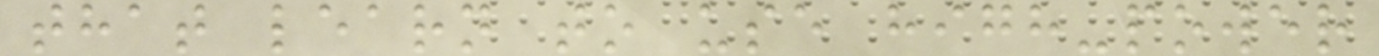that learn to use high-power
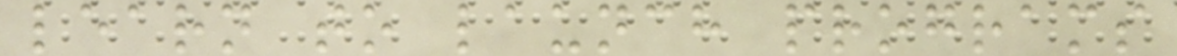learn to launch programs
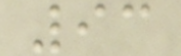93
